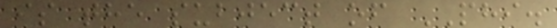is the subject of PHI.
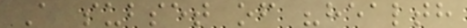A subset of "health
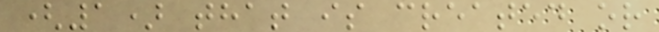(1) that is created or
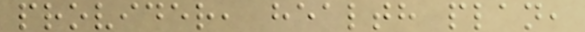provider, health plan,
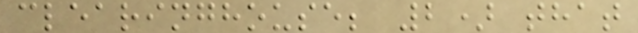clearinghouse; 2) that
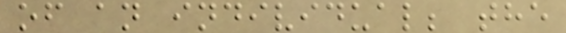of an individual; the
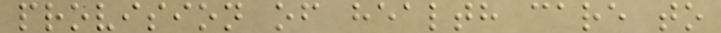provision of health care to
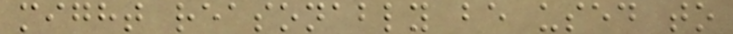might reasonably be used to
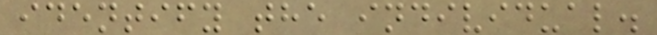identify the individual.
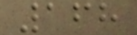168
